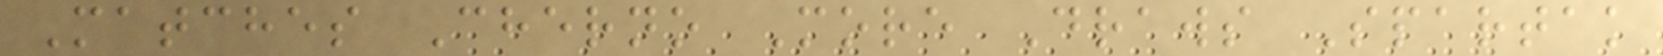Matches Cherno More Draws Spartak
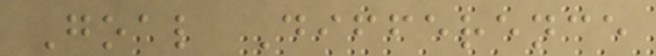Goal Difference
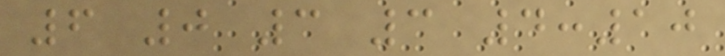6 0 3 3 4:10
